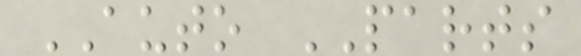AUTO PARTS
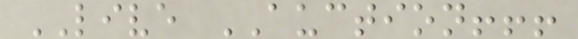LIVE AUCTION!!!
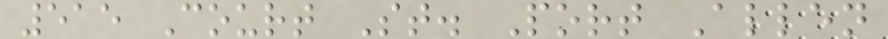515 Court St. Port Allen
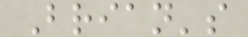Brian's
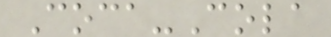Coca-Cola
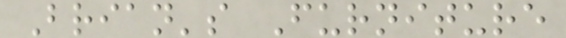Brian's Furniture
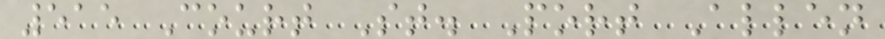515 Court St. Port Allen
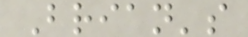Brian's
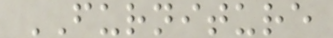FURNITURE
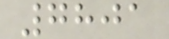7801
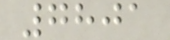7801
